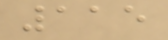115
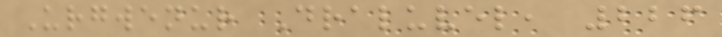Urgwenur Draluvel, 226
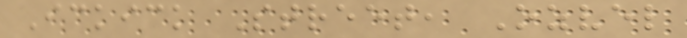Ickick Street, Ozvel
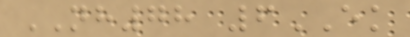NH78 6EK
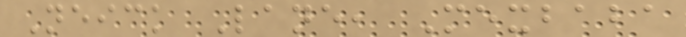Neick Lane, Mexbaba
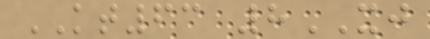KT63 8XJ
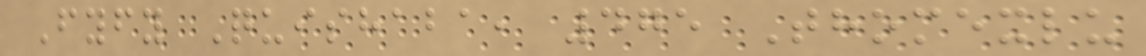Fyfy Quishaba, 475 Thomexlu
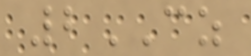2CZ
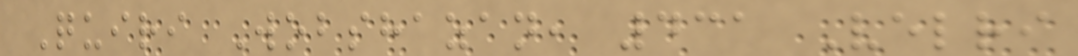Quiri Wobshazan, 431 Velri
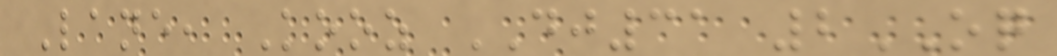Lane, Kooz DJ31 2OQ
